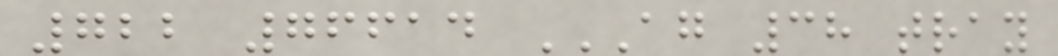722 76614 AG 38 TRAY
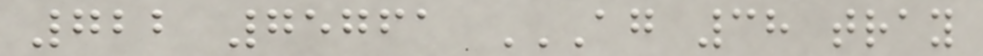722 75761 AG 38 TRAY
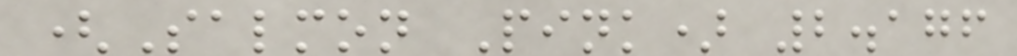(Salmon Pink) 2.176
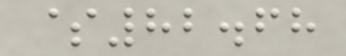$82.68
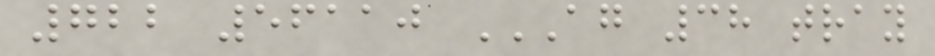722 56110 AG 38 TRAY
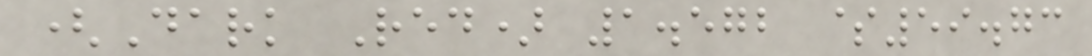(Dark Red) 1.572 $59.73
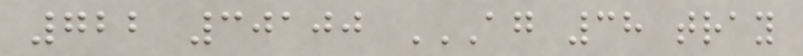722 30100 AG 38 TRAY
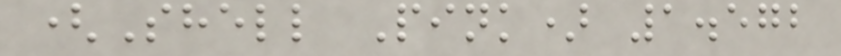(Shell Pink) 1.572
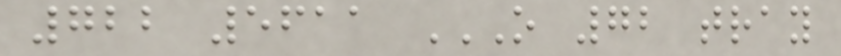722 5611 O 72 TRAY
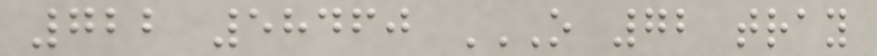722 58460 O 72 TRAY
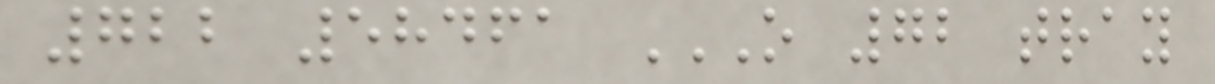722 58461 O 72 TRAY
